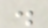.
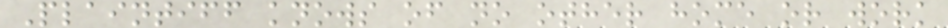Plaintiff knows of no other home or work
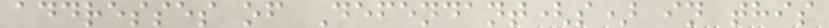addresses of Defendant(s) in this
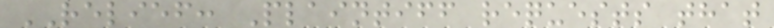RELIEF: Plaintiff requests that
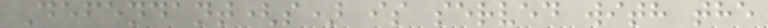Defendant(s) is served with the
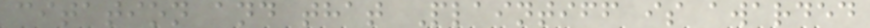citation and that Plaintiff is awarded
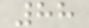88
